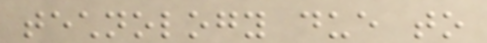technology due to
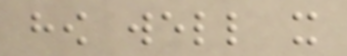how well it
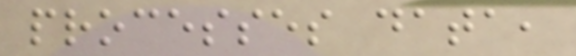processes data,
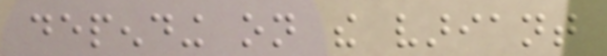depending on the variant
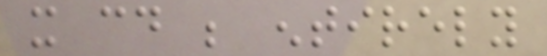it could be entirely
